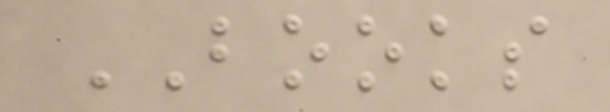BOOKS
